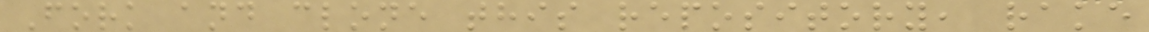Fork and clone this repository, rake
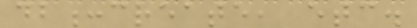db:create, etc.
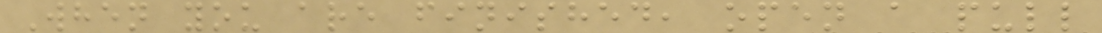When you are finished, open a pull
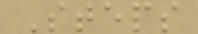Steps
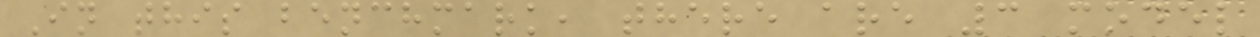In this benchmark, there are 3 model
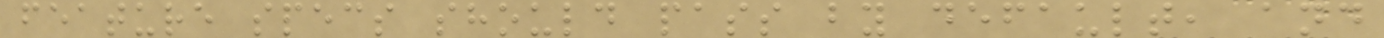feature specs should pass by default, and
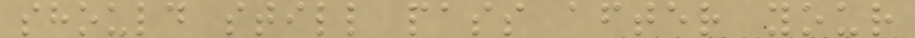should still pass after your
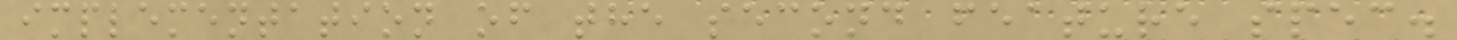implementation of the second feature spec.
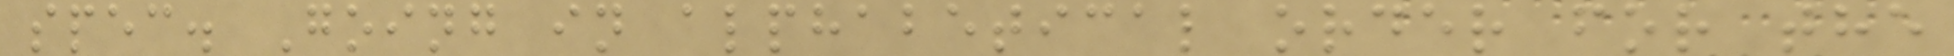spec. Going in alphabetical order for the
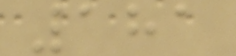181
